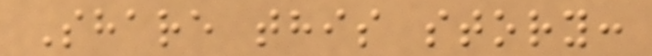Share this story:
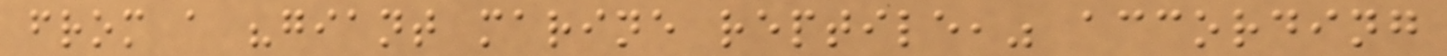from a "giant marine reptile," according
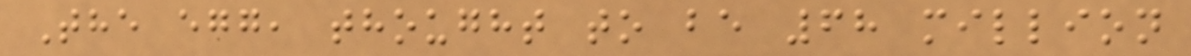The egg, thought to be 68 million
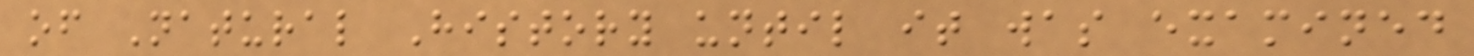of Natural History until it was examined
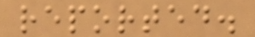reported.
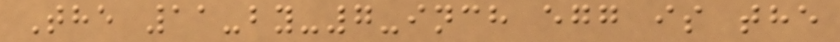The 11-by-7-inch egg is the
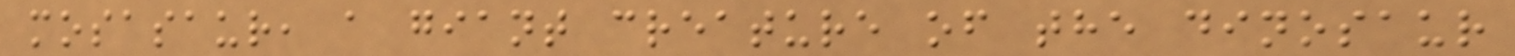mosasaur, a giant creature of the dinosaur
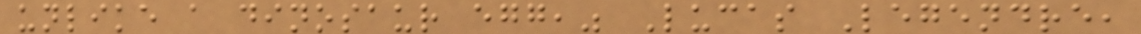unlike a dinosaur egg," Lucas Legendre,
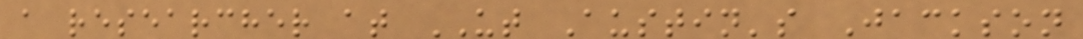a researcher at UT Austin's Jackson
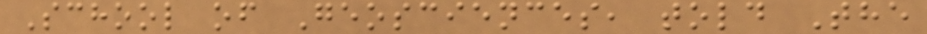School of Geosciences, told The
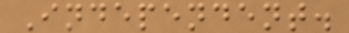Independent.
